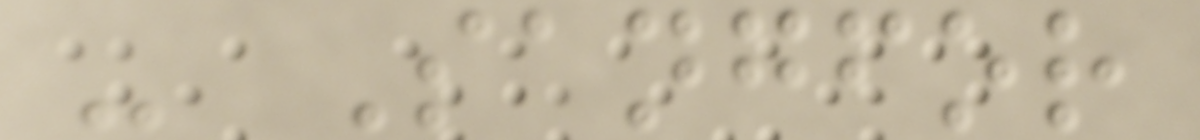- Sangfor
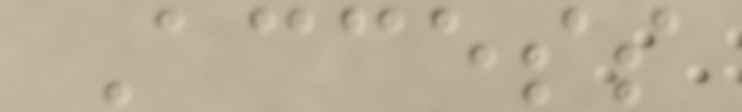Access
